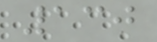130
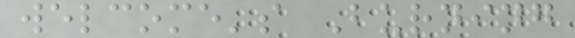welcome's Burning
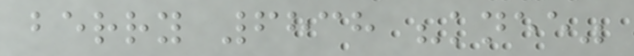berry 6838 "knee"
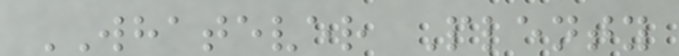WHATEVER Plenty
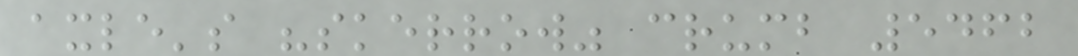axle's "skerrow" crumb 5462
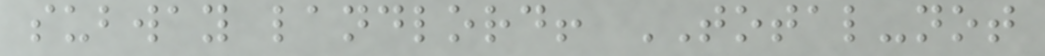subway landlord! TOTAL-not
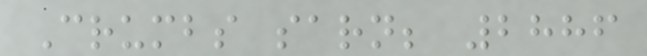Crumbs sarn; 2886
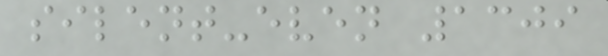silent-even 1309
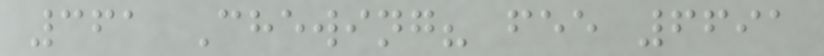361 Chewing? fee 6691
